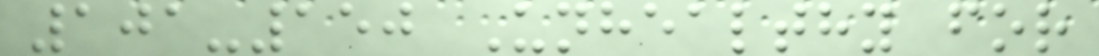101-150 Unhealthy for
